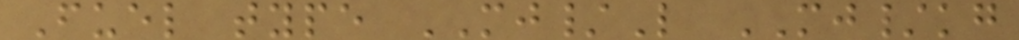Fuel type MJ/L MJ/kg
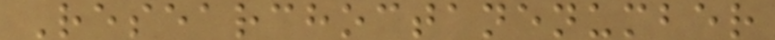Researchoctanenumber
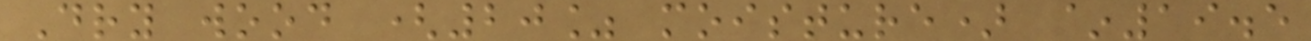Dry wood (20% moisture) ~19.5
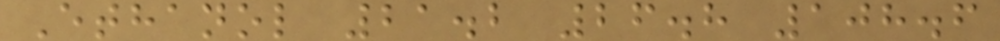Ethanol 21.2 26.8 108.6
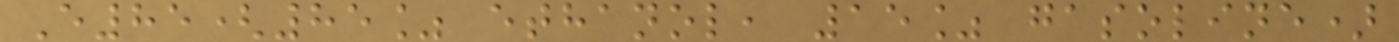E85(85% ethanol, 15% gasoline)
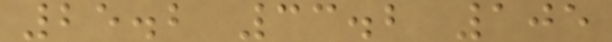25.2 33.2 105
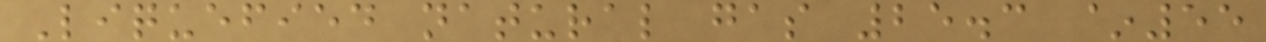Liquefied natural gas 25.3 ~55
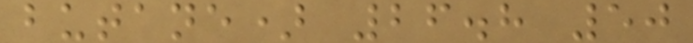butane) 26.8 50
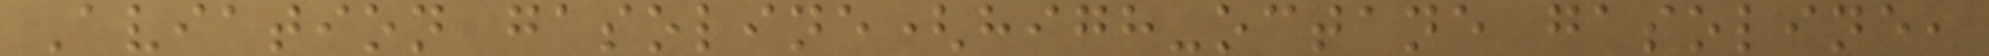Aviation gasoline(high-octane gasoline,
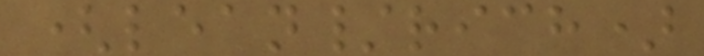(lean/rich)
